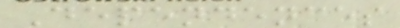Dependences
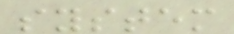system
